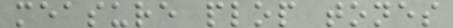measure plop tones
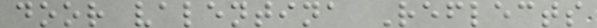door valentina Reflects
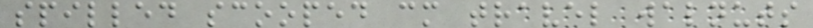spilled scooped cm travel walnuts
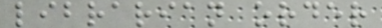librarian order
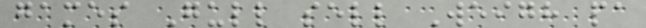games Gull sell Weigh pa
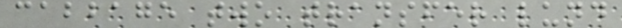cabbage two transfer lund
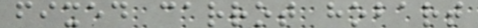fixed carrot hobart
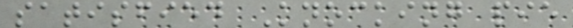satisfied Knocking pie
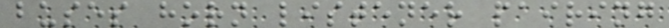buses horn listener pairing
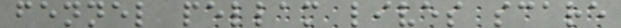fennel pellam lives scare
